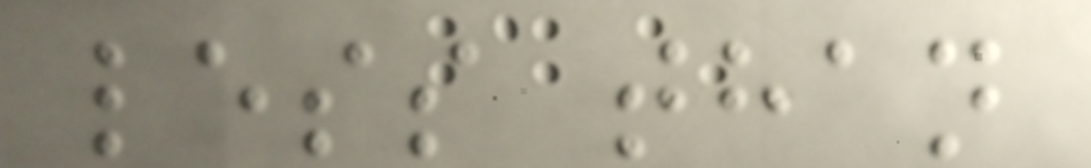less than
